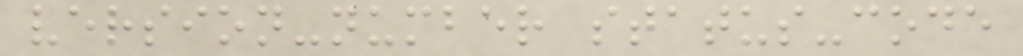version-number status-code
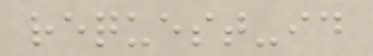request-id
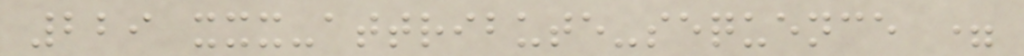229 xxx-attribute-sequence =
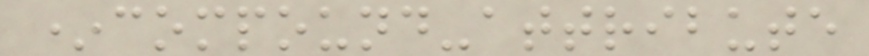*compound-attribute
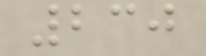230
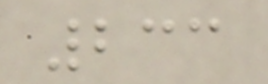233
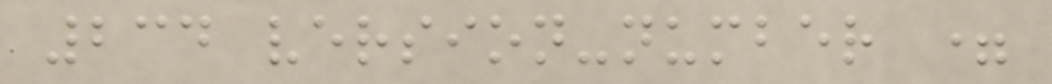234 version-number =
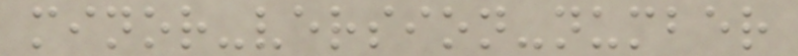minor-version-number
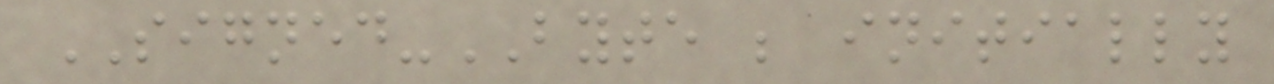SIGNED-BYTE ; initially
